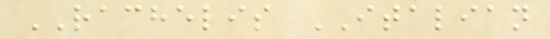RACHELIS ITALIAN
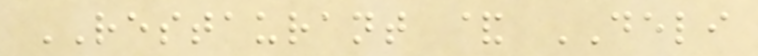RESTAURANT & DELI
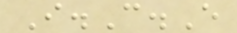I.C.E
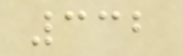332
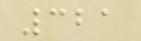321
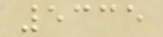5335
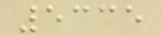5335
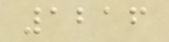1216
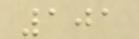101
